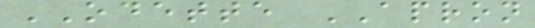ODETTE APRON
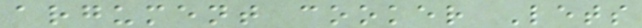argument cooker Lets
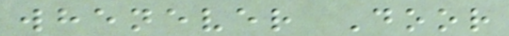whenever Door
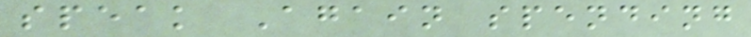speak Again spending
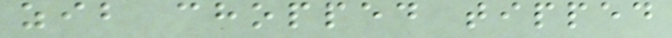zib chopped tipped
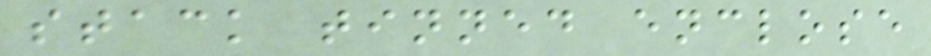stack tinned enclose
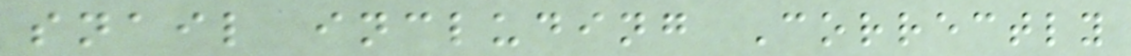snail including Correctly
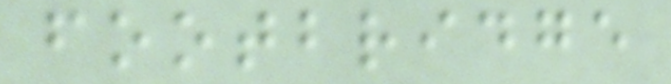footbridge
